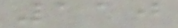110
